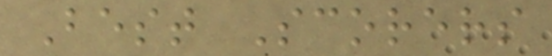Best Scorers
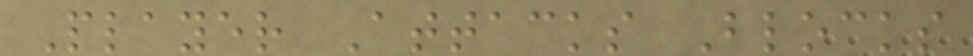Player Attacks Blocks
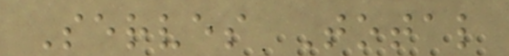Serves Total
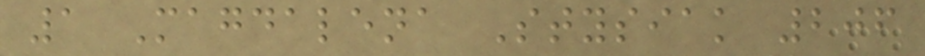1 Magdalena Stysiak 206
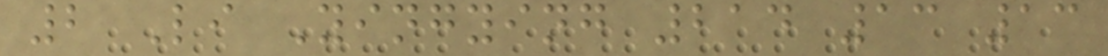2 Li Yingying 214 13 13
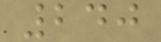240
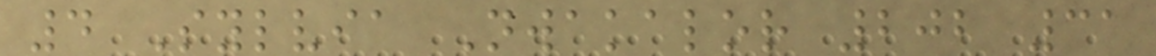4 Sylvia Nwakalor 202 31
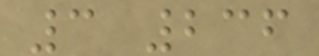3 236
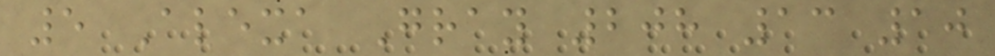5 Alexa Gray 208 13 10
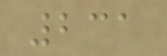231
